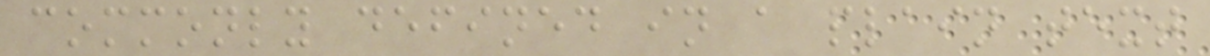commonly defined in a plain text
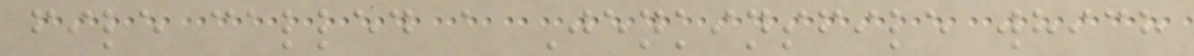file called a Jenkinsfile which
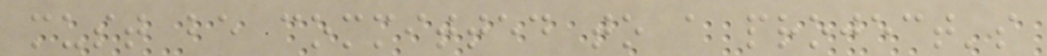must be committed to a project's
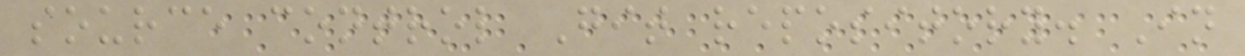source control Git repository. In
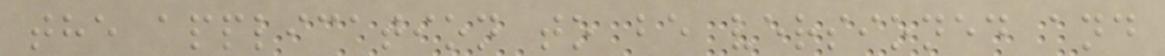the application to be versioned and
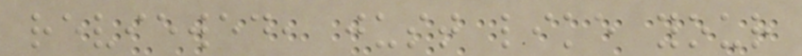reviewed, just like your
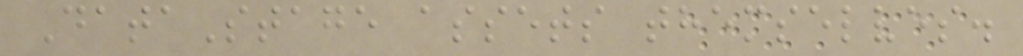DataStage assets themselves.
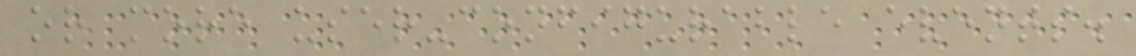or more user-configurable events.
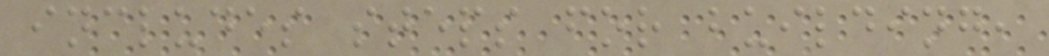includes steps for building,
